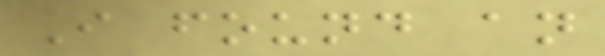I found an
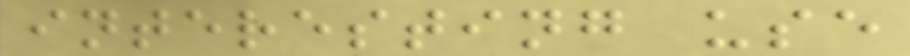interesting use
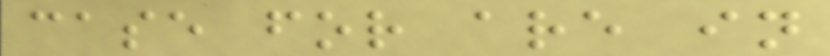case for are in
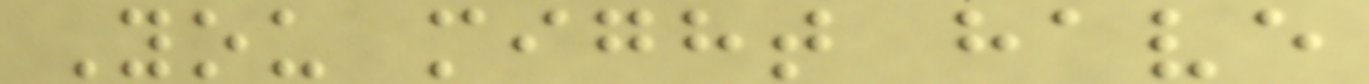You might have
